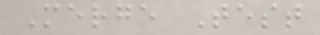Merge Test
